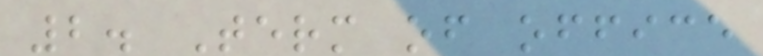2. Term of office
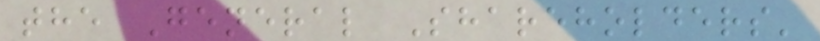the General Shareholders'
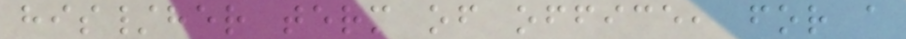his/her term of office, for a
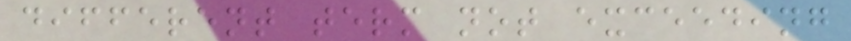different term not exceeding
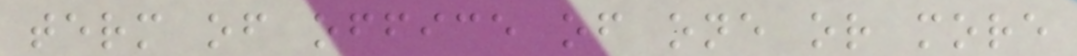term of office of one or more
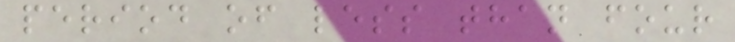period of less than four
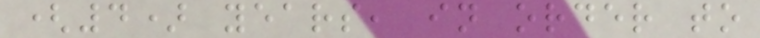(4) years, in order to
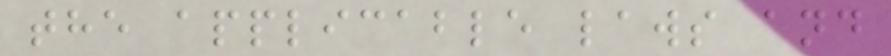the applicable laws and
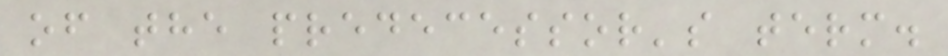of the predecessor's term.
